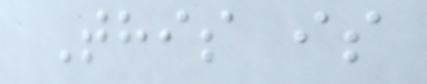This is
